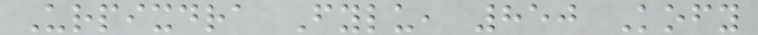Urpixdra Fylu, 850 Kofy
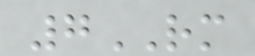7RM
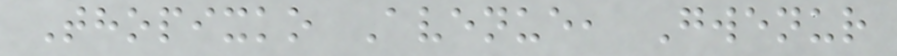Thopixko Avenue, Gwenur
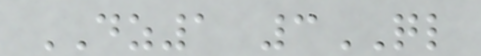DZ1 3QL
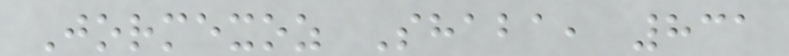Jormexoz Shaba, 831
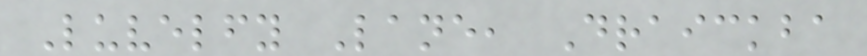Luvelfy Lane, Draickba
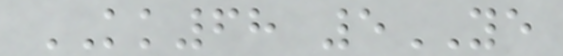KK68 5YE
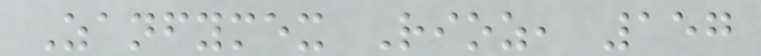Zanfymex Rioz, 157
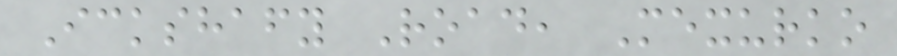Ickshafy Road, Mexurko
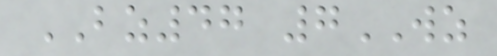BZ47 7WZ
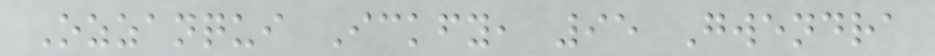Ozzanqui Ickfy, 95 Gwendra
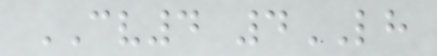CV4 4LH
